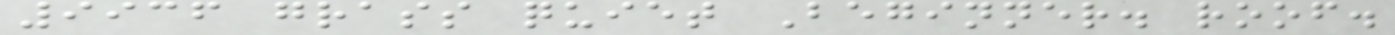9936 grass quiet Beginner. roof.
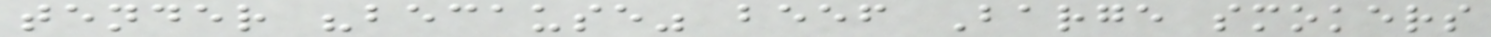tender "because" beef Barge smokers
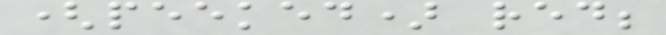(peeked) red;
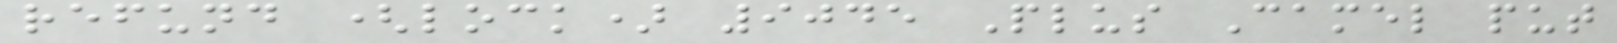refund (lock) 9045 Plus Camel put
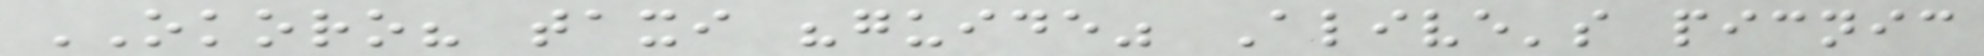OKORO? taxi "guide" Alive's picnic
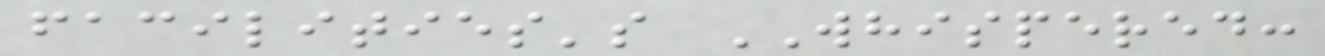facilities's WHISPERED:
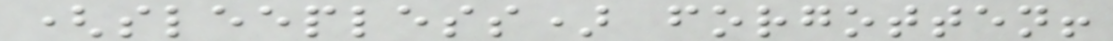(sleepless) forgotten!
